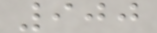900
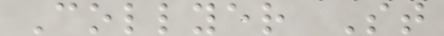Collyer St
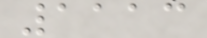1113
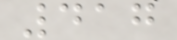417
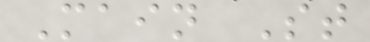Main St
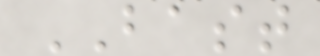BAST
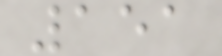151
